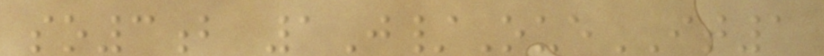so3b 1J/OueIT1
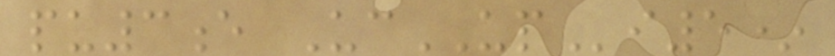pu3e UcUPi5*
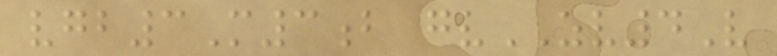vgb3M3b gvZV4V
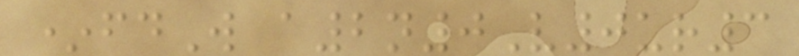*fdW a2n0V0ur3
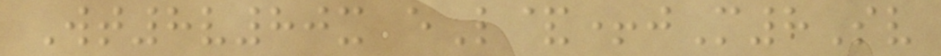Wt8v80x eL&+jM8Sv
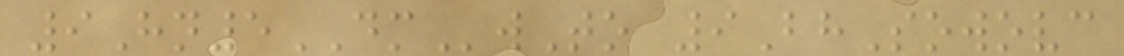9Hn5DMwTo 9BhSowovc
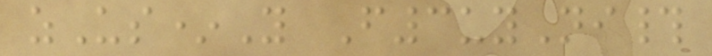zUs*Y F3uyNi#
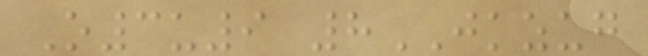O3u9 8JKZUG
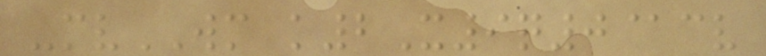-mvWM k2X9q0@cv
